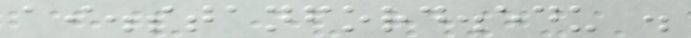ai.stanford.edu .
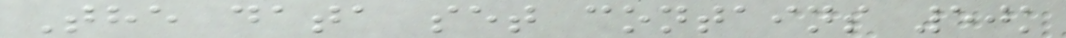The data set contains 50k
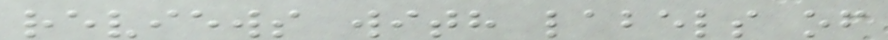reviews with labels of
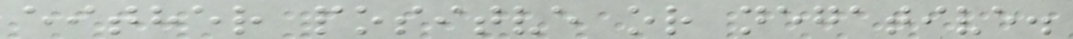either positve or negative.
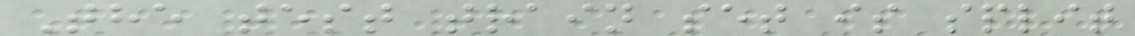The test train set is split
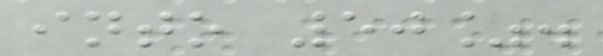into 50%.
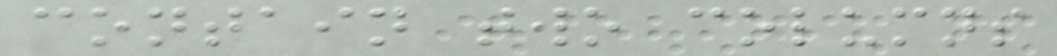contain two columns
